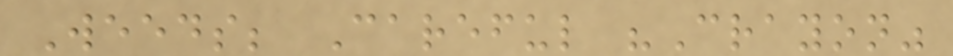Weeds; Careful "Crayon"
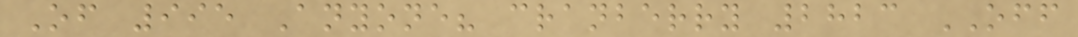Of 995 Anyone? cranberry 2823 OFF
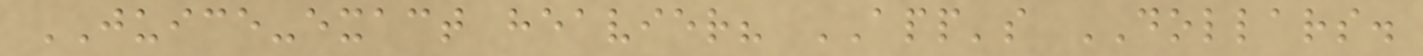JUICE-exact heavier? APP's DOLLARS.
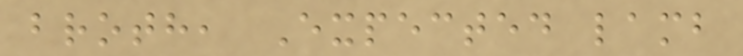broth, Expected lamb
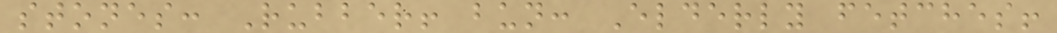stones: Rubber! bun: Elderly fetches!
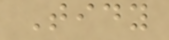Tidy
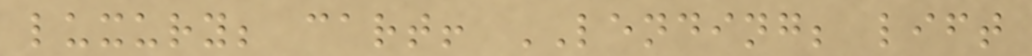luxury; cart! LENDING; lift
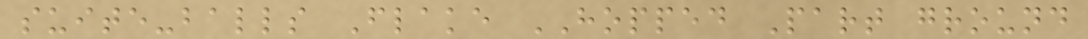suite-balls Flake HOPPED Part ground
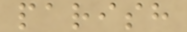parish
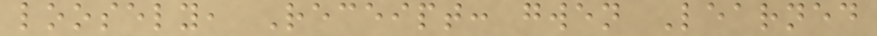loosely, Receipt: gwen Learned
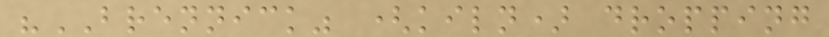"BRENNICK" (kiln) dropping
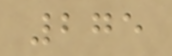275
